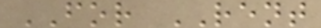FOR RENT
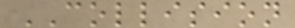COLLISION
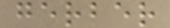gerber
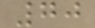70
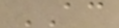AC
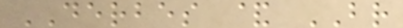DERBES & BR
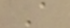A
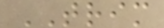TRIM
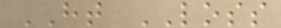HT LOSS
